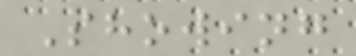Showing
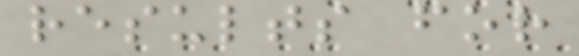results for
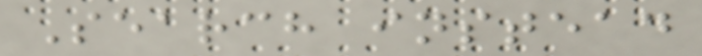Search instead
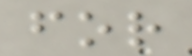for
